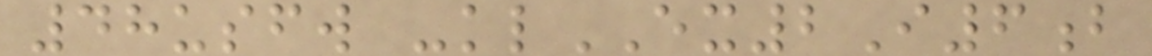48usfw -klEX2I6b
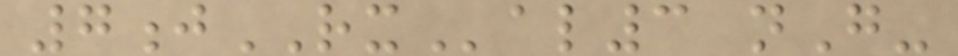7jRXal3 nG-
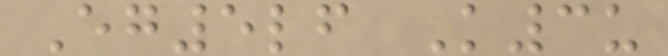Eg5lf K3u
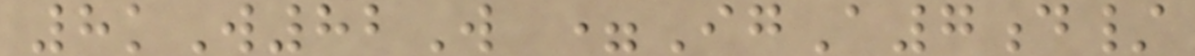8kW82W =IgA7d/
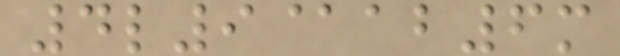4l9@ab6m
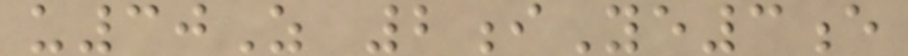u30Z 2iYe3e
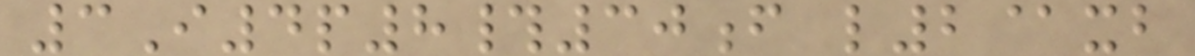3I4p8#30f l2@xb
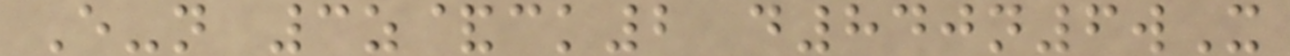E-n 3z&ck2 d840n6wX
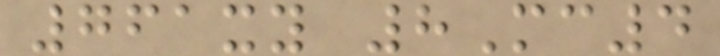761xy 8Mc4
